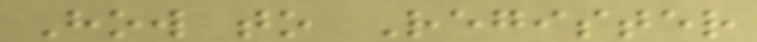How to Register
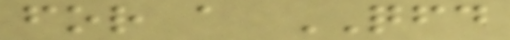for a QFD
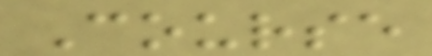Course
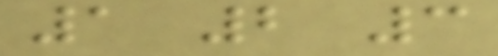1 2 3
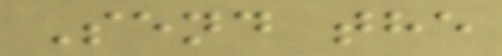Send the
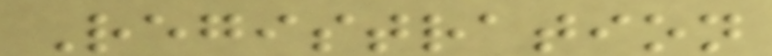Registration
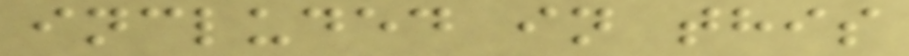included in this
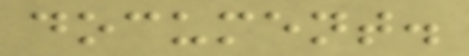document.
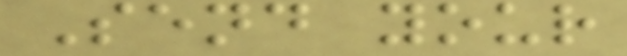Send your
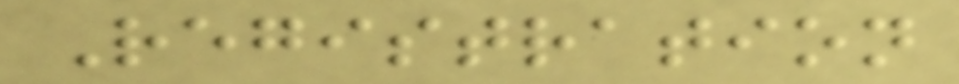Registration
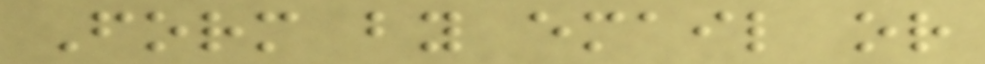Form by email or
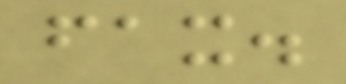fax.
